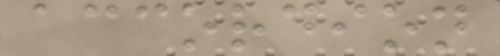accordion
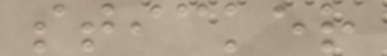sticker
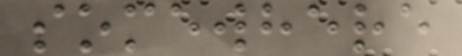somewhere
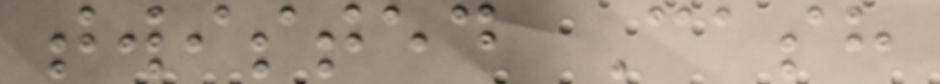twisted Cash
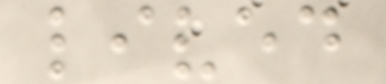lived
